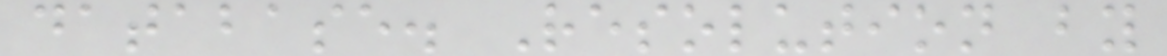database. Resolution by
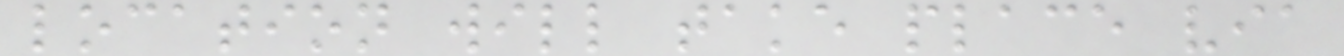location will take place via
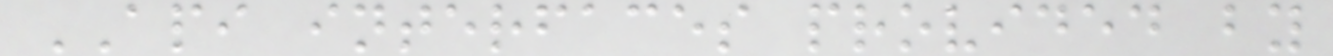API interfaces provided by
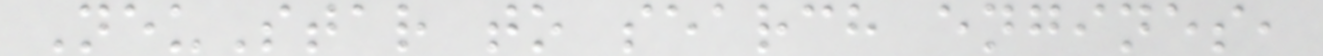NeuStar to search engines,
